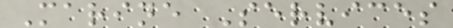Marine Services
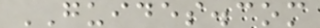GUIDES.com
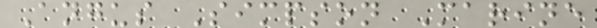Angus Simpson Marine
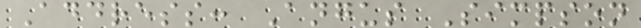Address: Angus Simpson
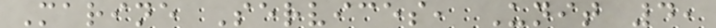Marine Services, Unit 4,
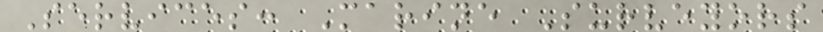Services: Marine Surveyors
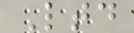Ltd
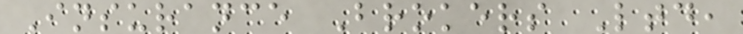Insurance Brokers Ltd,
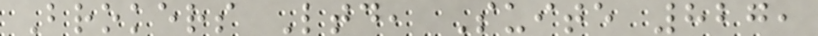Brokers Ltd, Suite 827,
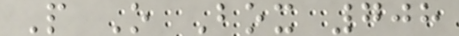P O Box 708
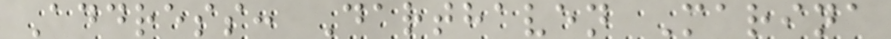Address: Darthaven Marina
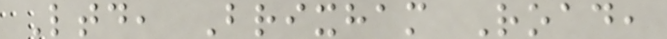Ltd, Brixham Road,
